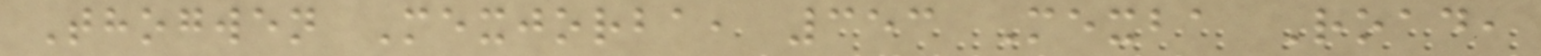Thogwen Mexjorba, 353 Mexba Road,
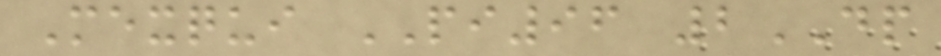Mexqui PI96 2DP
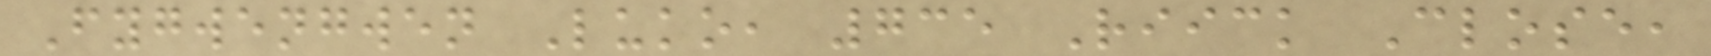Fygwengwen Luko, 735 Riick Close,
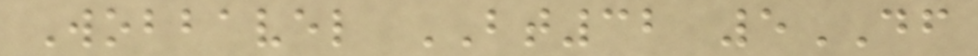Wobbavel BT32 5DF
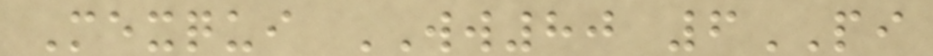Mexqui WW80 6PI
